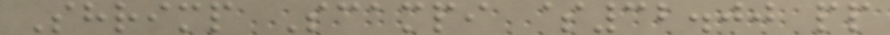Shrimp Scampi $32.00 pp
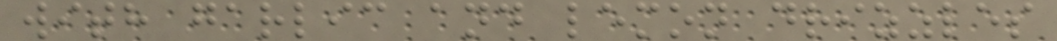with garlic and lemon drizzles
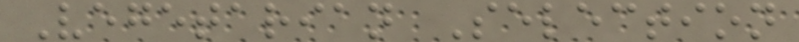Vegetarian Selection
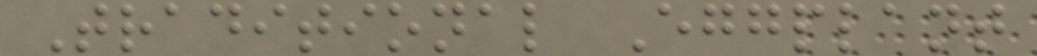Traditional Eggplant
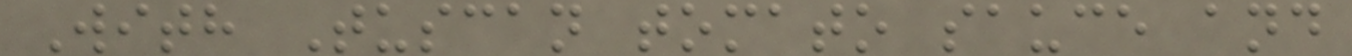With Tuscan tomato sauce and
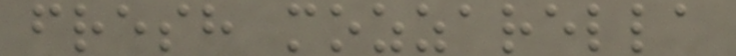fresh mozzarella
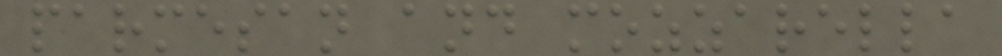parmesan and mozzarella
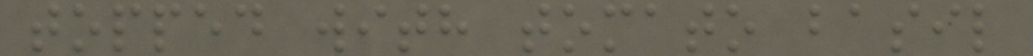topped with tomato basil
